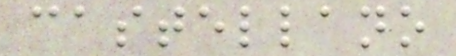castellano
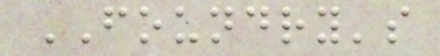FOUNDRY's
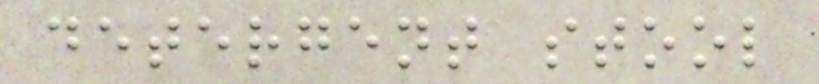detergent stool
